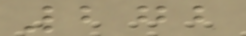272
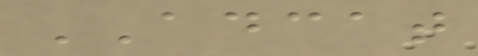ADCAT
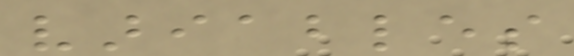variables
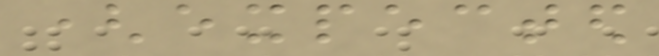(expected
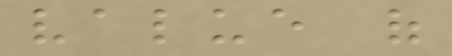value of
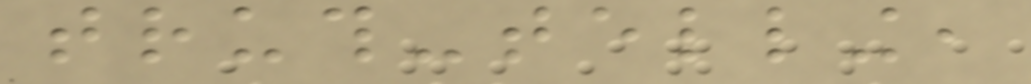truth-telling,
